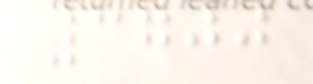3700
